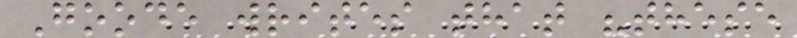Goode writes that "these
